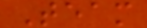Team
